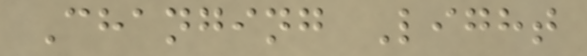Changing Light
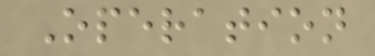Operation
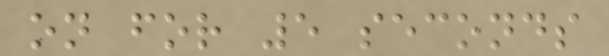on for 5 seconds
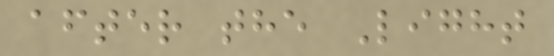after the Light
